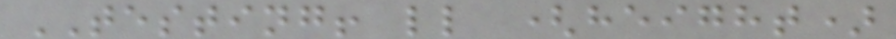TESTING! ll (height)
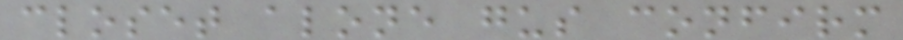closet alone gus confirm
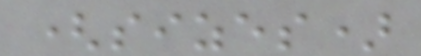(sizes)
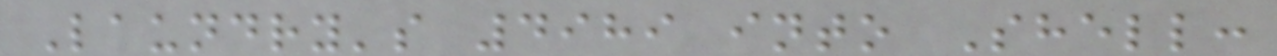Laundry's 4989 into Shell:
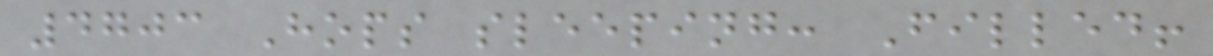4703 Hops sleeping: Filled!
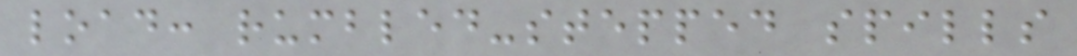load: rumbled-stepped spills
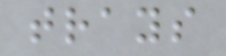trays
